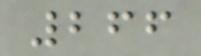266
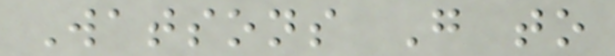Watsons Go to
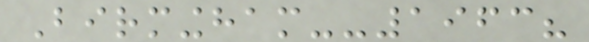Birmingham--1963?
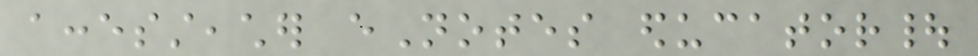accessteacher eNotes educator|
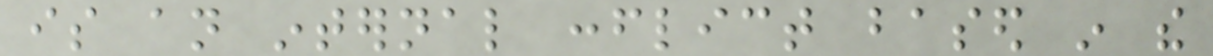is an internal conflict based in the
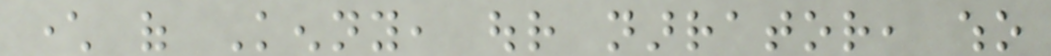character of Kenny, our narrator, who
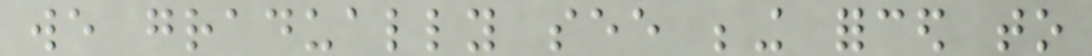we gradually see being forced to
